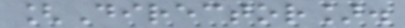[Director].
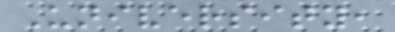University,
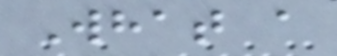What a
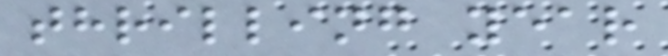thrilling year
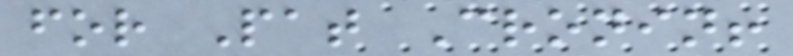for Pat Cronin!
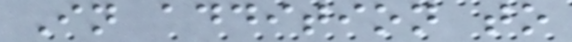In addition to
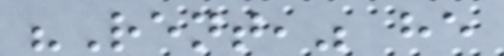"Rent," he
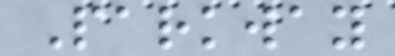Parkway
